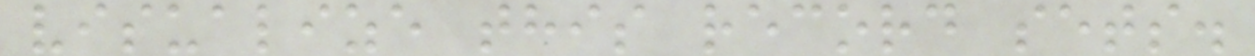visualize this record sets.
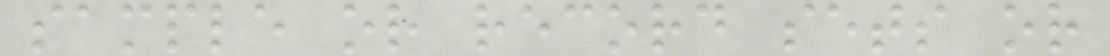sample or record sets or
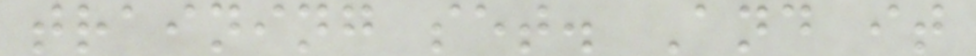training set. And it
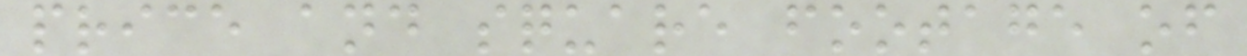price and square footage of
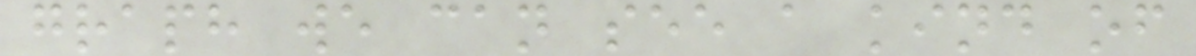graph we can see a kind of
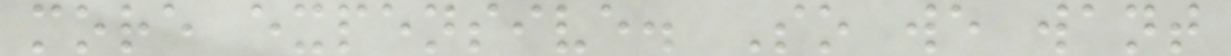more expensive. So we want
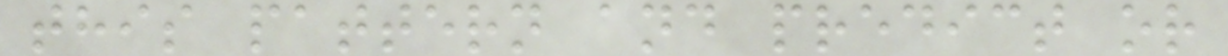this pattern and predict or
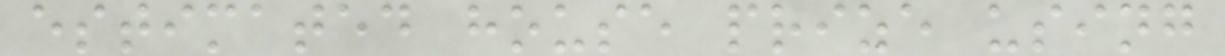estimated house prize using
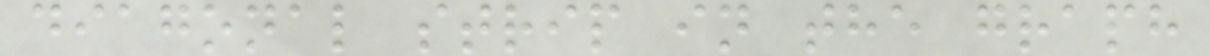diagonal strip in the graph
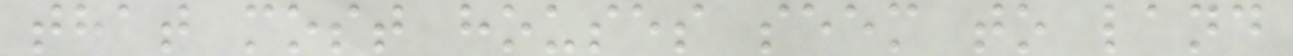that most houses seem to land
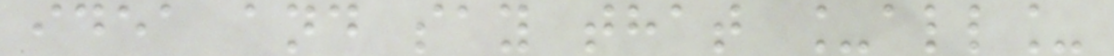idea and say that _all_
